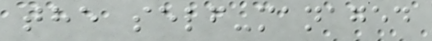the self-managed
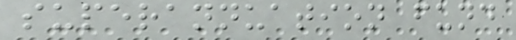superannuation fund
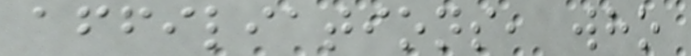affiliations, who
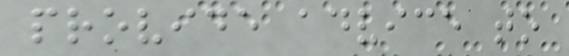provide advice to
